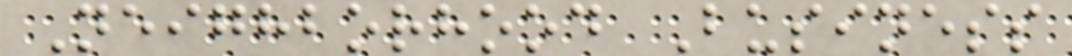Neighborhood Business
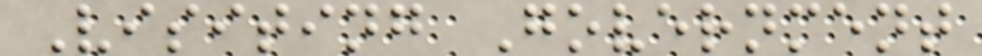Visiting Government
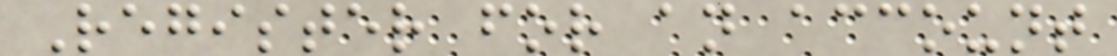Register for an account
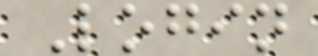Login
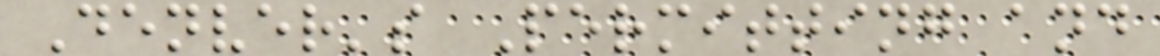Denver's Permitting and
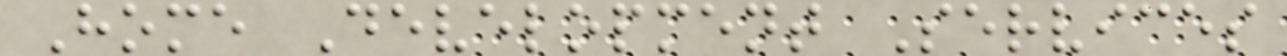Home Development Services
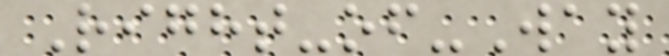Right-of-Way
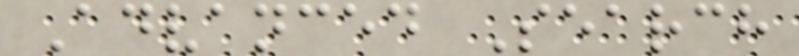Advanced Search
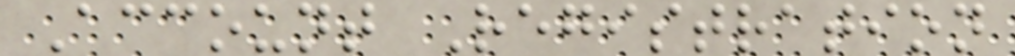Account Registration
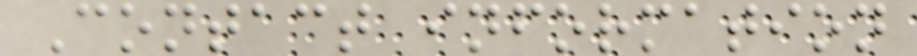Contact information
